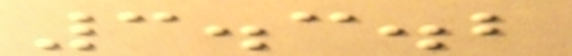3.3.2
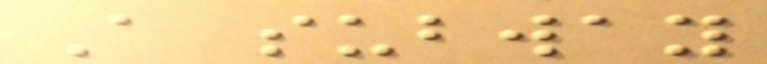A subway
